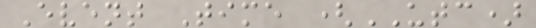Event Time (UTC)
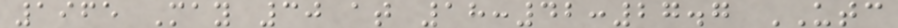1965 May 30 at 18:42:27.7 UTC
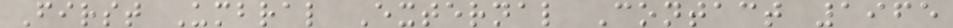First Umbral External Contact 1965
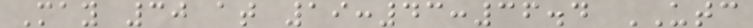May 30 at 19:43:36.4 UTC
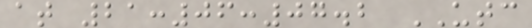at 21:06:07.2 UTC
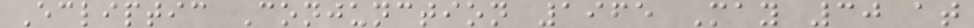Ecliptic Conjunction 1965 May 30 at
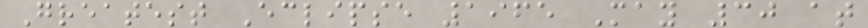Greatest Eclipse 1965 May 30 at
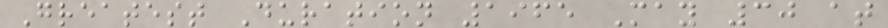Greatest Duration 1965 May 30 at
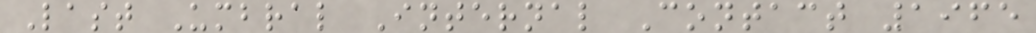Last Umbral Internal Contact 1965
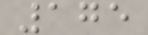175
